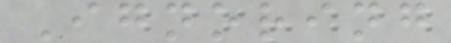Ignoring
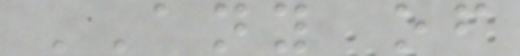ANY of
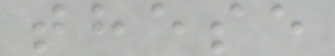these
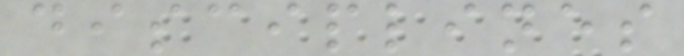disciplines
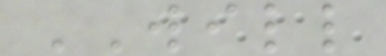WILL
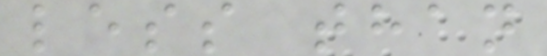less than
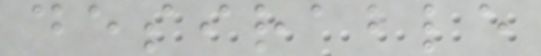desirable
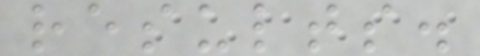results.
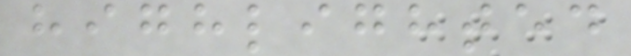highlighted
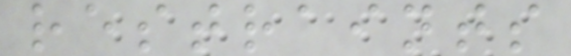restraints
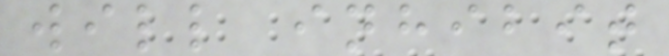will inhibit
